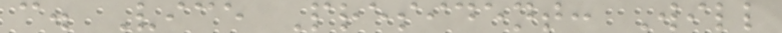c. Vice President: Will
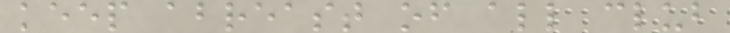keep abreast of all club
